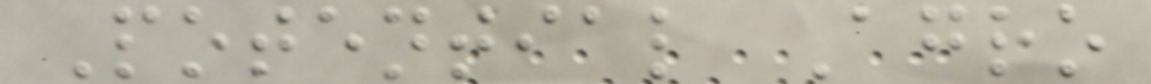Potential Agro
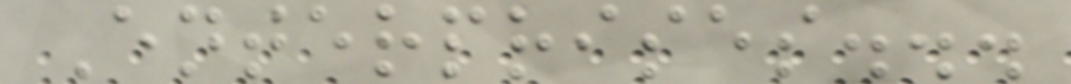Enterprises...
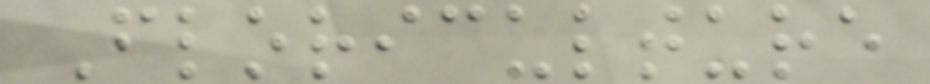Floriculture
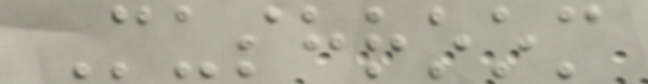Mushroom
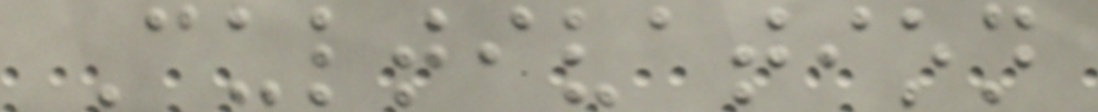Cultivation
